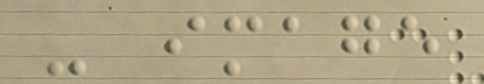- image
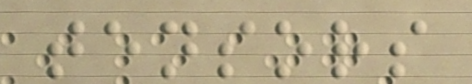tensors
